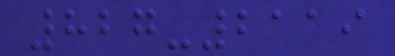827-2119
